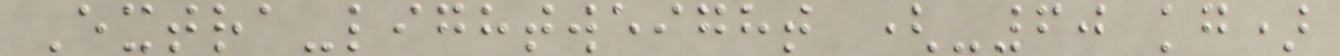Extra-lightweight (-60 kg)
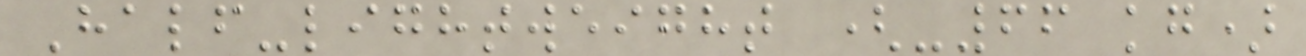Half-lightweight (-66 kg)
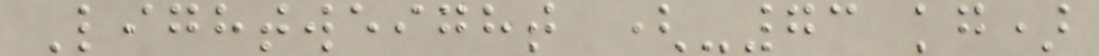Lightweight (-73 kg)
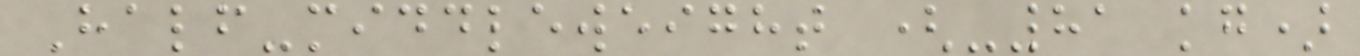Half-middleweight (-81 kg)
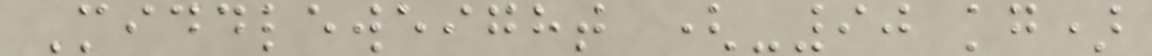Middleweight (-90 kg)
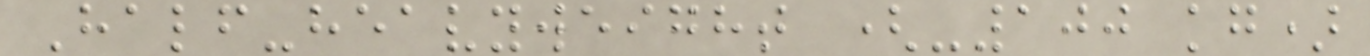Half-heavyweight (-100 kg)
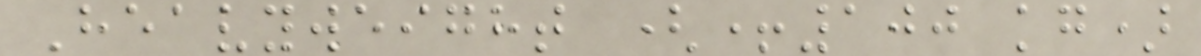Heavyweight (+100 kg)
